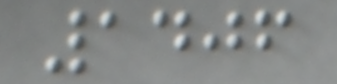1406
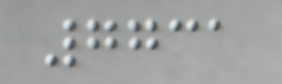7731
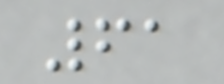61
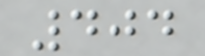404
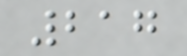217
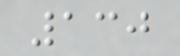130
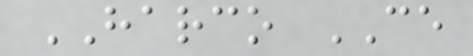HARCO CE
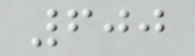600
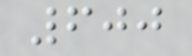600
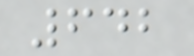642
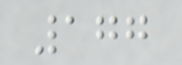177
